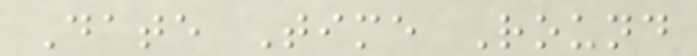Date Time Round
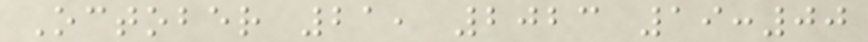October 21, 2023 19:00
